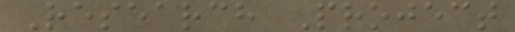Research Project
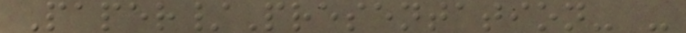Paper/Presentation- -
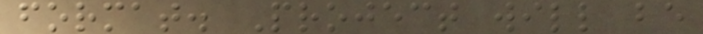format. Project will be
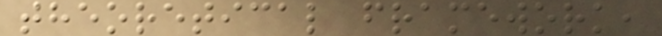theoretical framework,
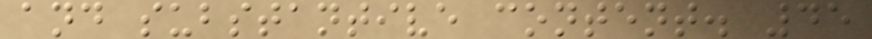and substantive content. 45
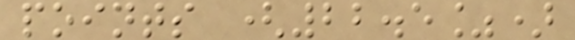points (22.5%)
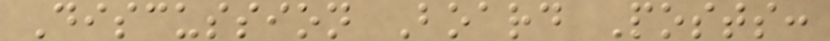Discussion Board Posts:
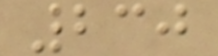230
